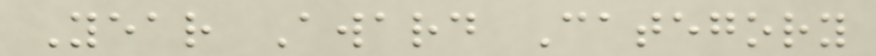Year Award Category
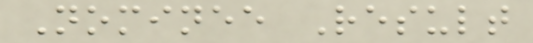Nominee Result
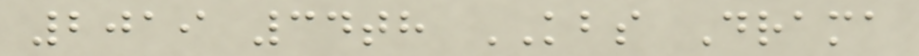2019 34th KBS Drama
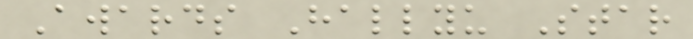Awards Hallyu Star
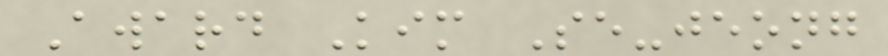Award Kim Se-jeong
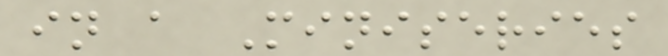in a Miniseries
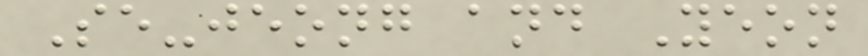Se-jeong and Yeon
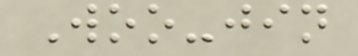Woo-jin
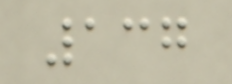137
